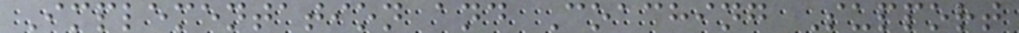Implementation and Coaching Support
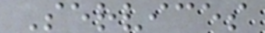Services
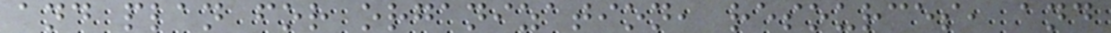and plan for organization, resources, and
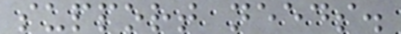support needs.
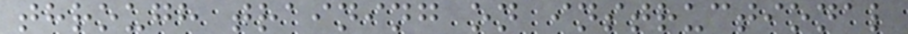through training on instructional
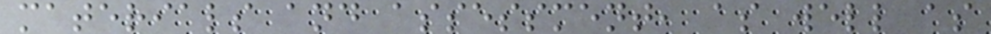materials and assessment, as well as
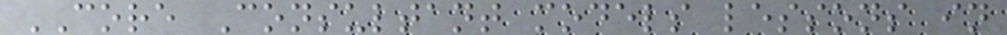CORE Consultant models lessons in
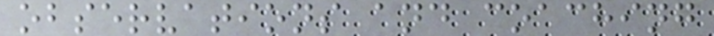observations and coaching
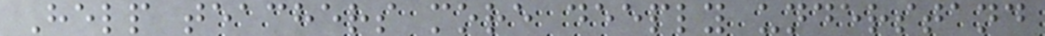Help teachers more deeply understand
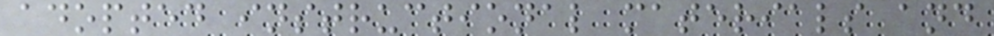adopted instructional materials and
